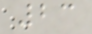23
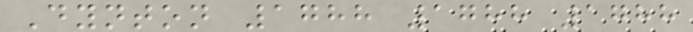Dynton 1788 1788 1788
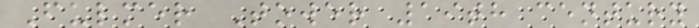Fulmer Tower 19th century
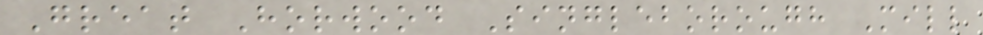Great Horwood Singleborough Mill
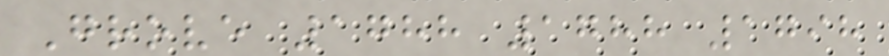Grove 1788 1788 1798
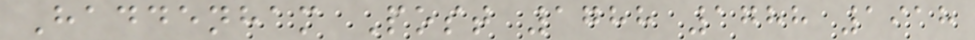Haddenham Post 1788 1788 1918
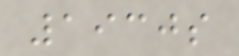1930s
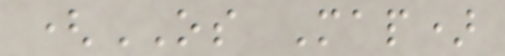(OS Map)
